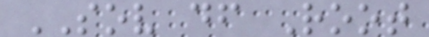SOV df Root
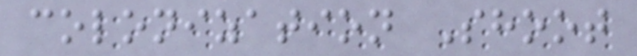colonization Shoot
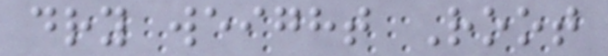dry weight Root
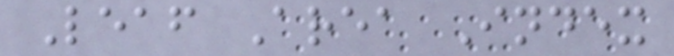Leaf Area Index
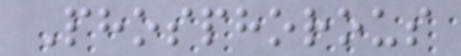Phosphorous
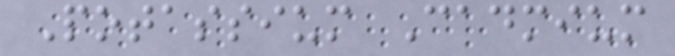Potassium Cadmium
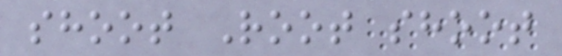shoot Root shoot
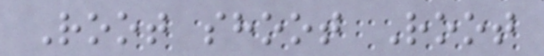Root shoot Root
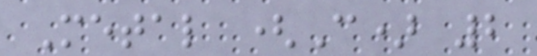Metal (C) 2
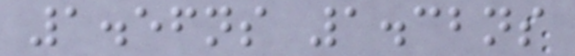1.56ns 1.32ns
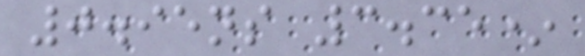0.95ns 3.35*
